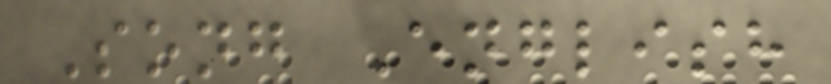Song English
